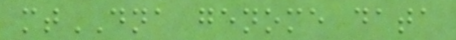mtDNA genome data
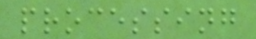processing
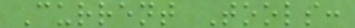Current Tools:
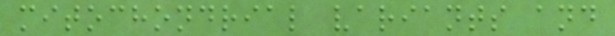mitochondrial variants and
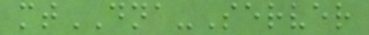mtDNA-Server
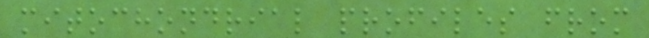mitochondrial profiles from
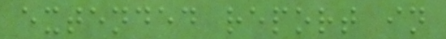extended report in
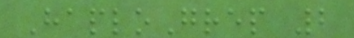HaploGrep 2
